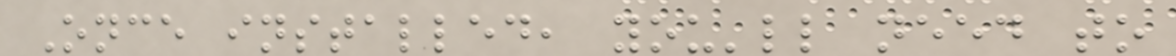Once installed, you'll need to
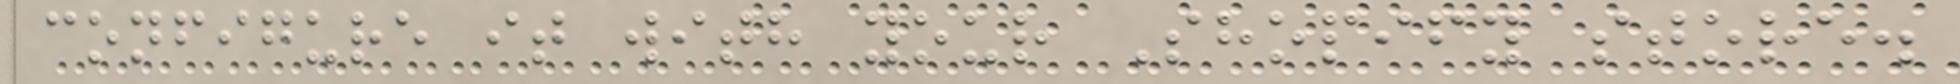configure it with your Shopify store.
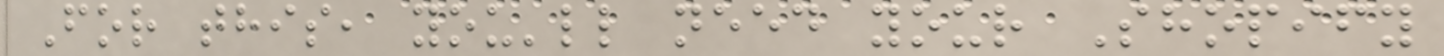For this, you'll need your Shopify
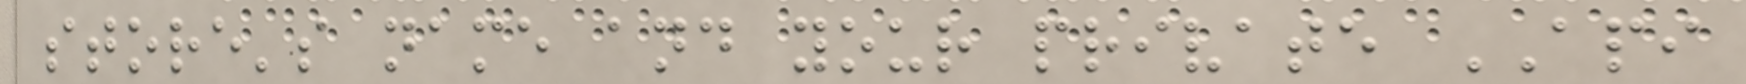store's name and your private API
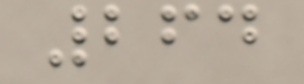264
